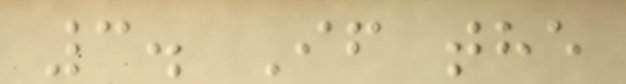3. If the
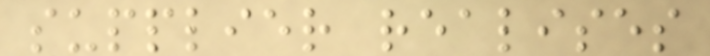supplier realises
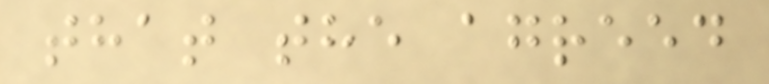that the agreed
